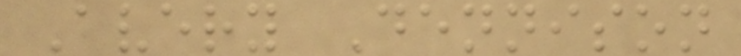Avery Dennison
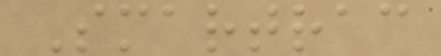Smartrac
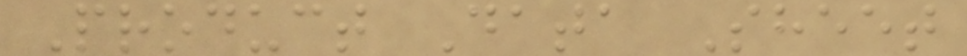Product Data Sheet
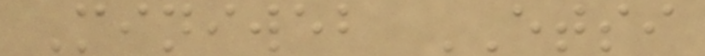Miniweb ETSI
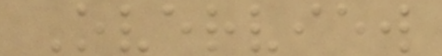Overview
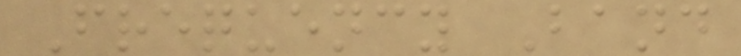Frequency Band
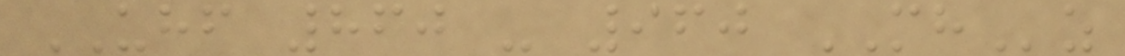UHF 860 - 960 MHz
